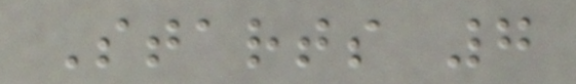Starts 7
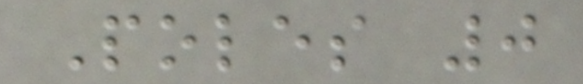Poles 0
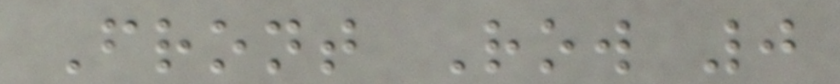Front Row 0
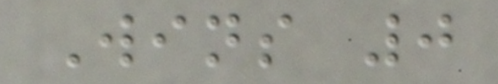Wins 0
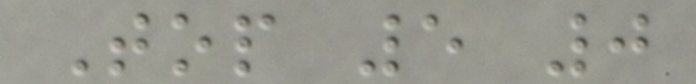Top 5 0
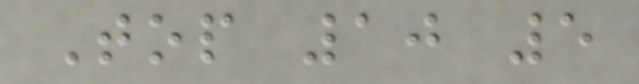Top 10 5
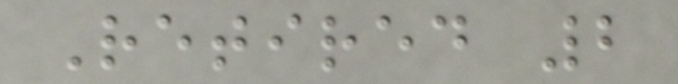Retired 2
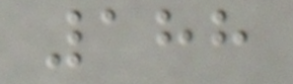188
